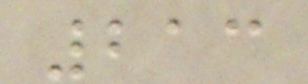213
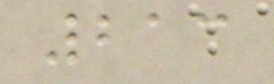213
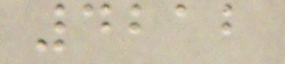4212
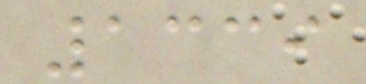1339
